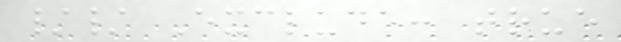// Exclude: true
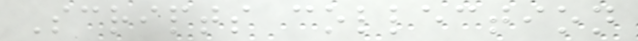Scripts collection
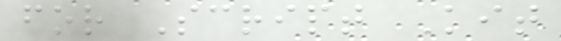for Script Kit
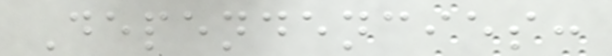Dependencies:
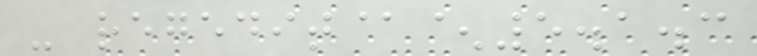- regedit@^5.1.3
